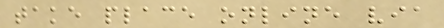take place online via
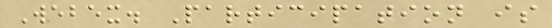Webex. Participation is
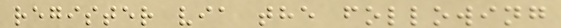register via the following
